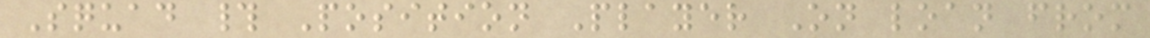Squad # Position Player On loan from
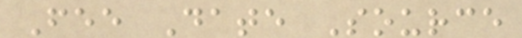Fee Date Source
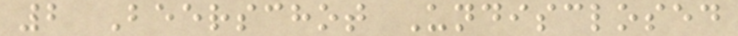2 Beerschot Undisclosed
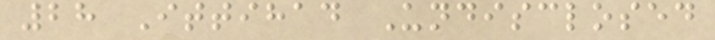28 Ittihad Undisclosed
